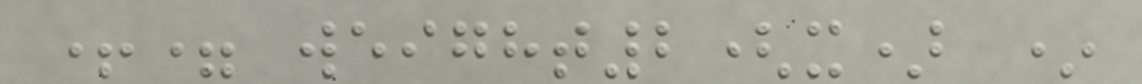+= weight2(x) *
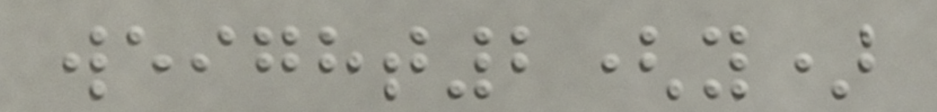weight2(y)
